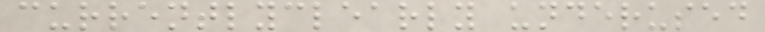currentlyclearly underused
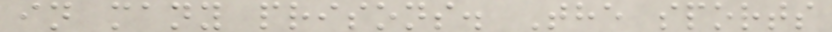in many prisons. The sports
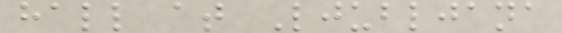hall at Ljubljana
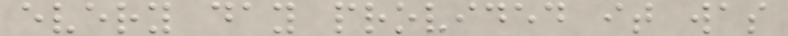every day provided it was
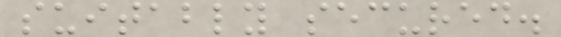suitably secured.
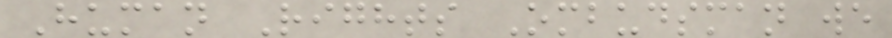Human Rights Ombudsman we
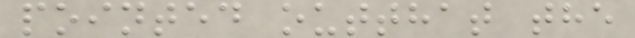pointed outthat the
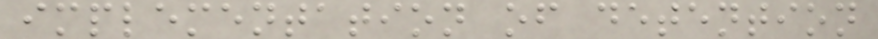implementation of detention
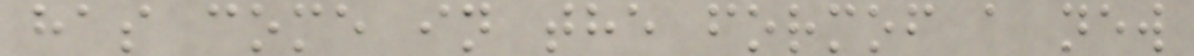has come in the formof a new
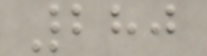280
